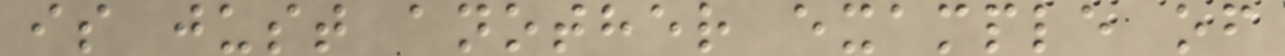is just another example of
